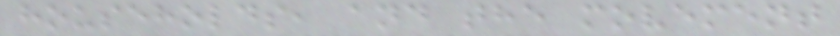households, and the movement
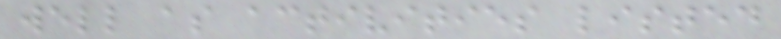well as activities listed
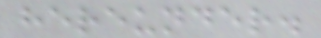hereunder.
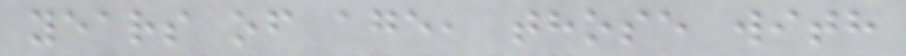years of age, those with
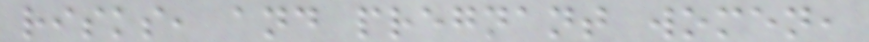risks, and pregnant women,
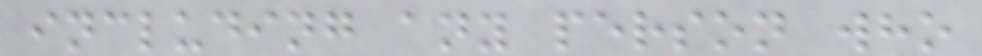including any person who
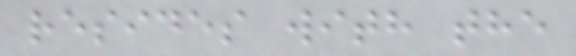resides with the
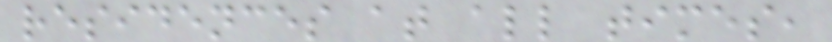residences at all times,
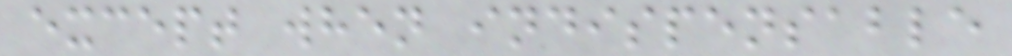except when indispensable
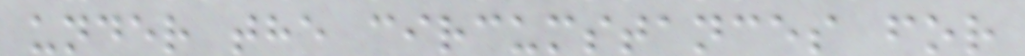under the circumstances for
